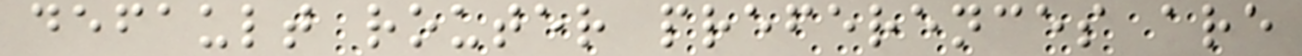default router preferences are
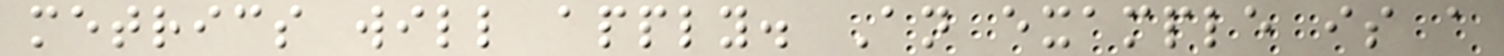metrics will apply. An example is a
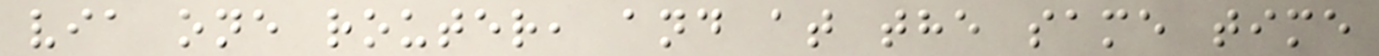via one router, and at the same time
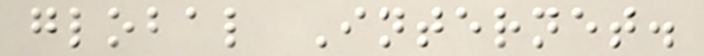global Internet.
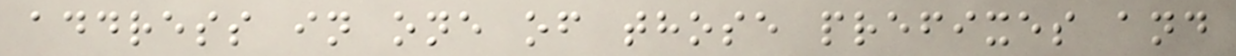address in one of those prefixes and
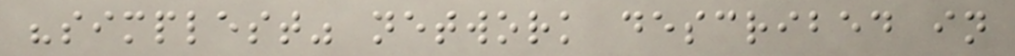"simplest" network described in
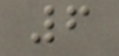6
